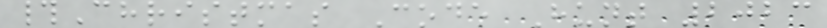#Christmas Code Hunt 2023
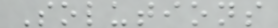Solutions
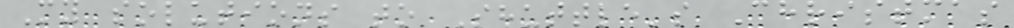My solutions to Shuttle's Christmas
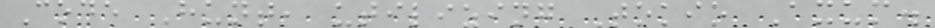Code Hunt, utilizing Tokio Axum.
